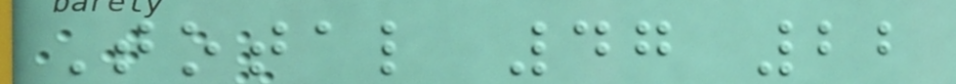Total 47 22
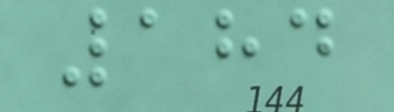184
